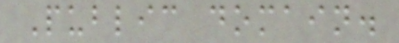Public domain.
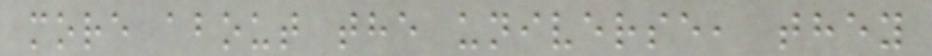more about the universe, they
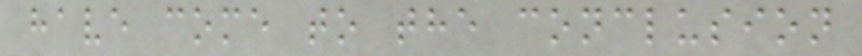have come to the conclusion
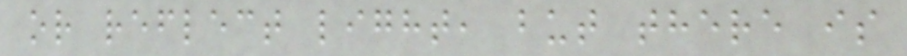or reflect light, but there is
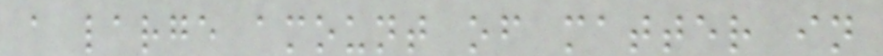a large amount of matter in
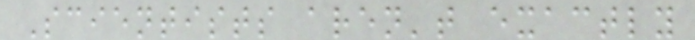Scientists aren't exactly
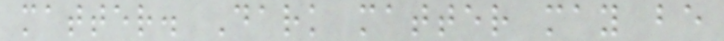matter. Dark matter may be
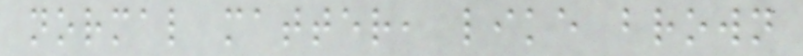normal matter, like brown
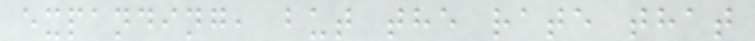expanding, but the rate that
